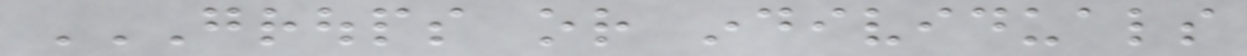GROUPS OR INDIVIDUALS
